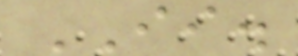II.
